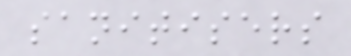sanitisers
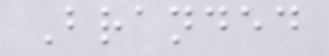Branded
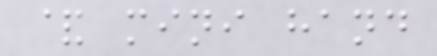& mini hand
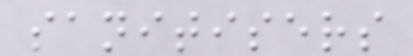sanitisers
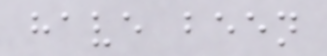have been
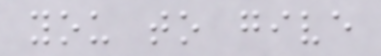you to give
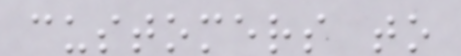customers to
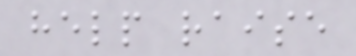help raise
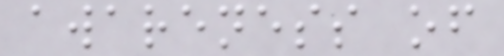awareness of
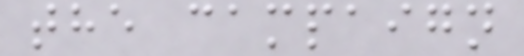the campaign
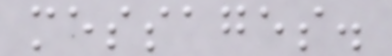messages.
